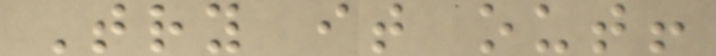Try it out!
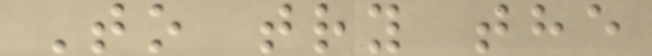To try the
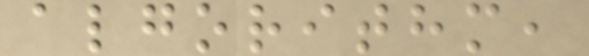algorithm,
